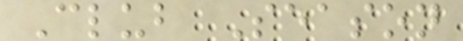Club Season
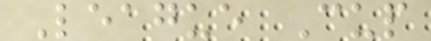League Cup
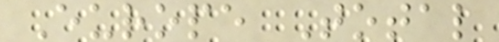Europe Total
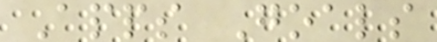Apps Goals
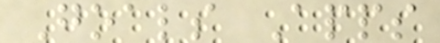Goals Apps
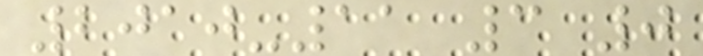2010-11 3 0
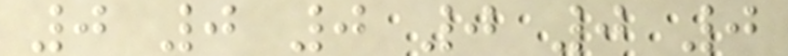0 0 0 0 0 0
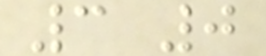3 0
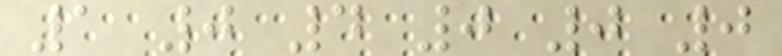1 0 4 0 0 0
